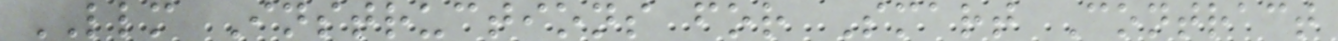LLM Instructions for Smart Contract
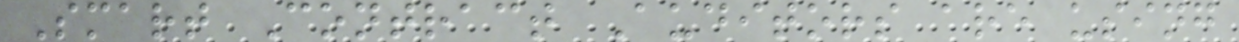Smart Contract Auditors are using
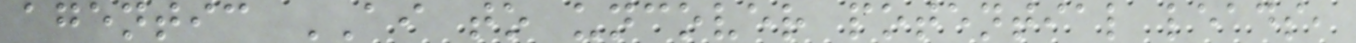agentic AI to uncover potential leads,
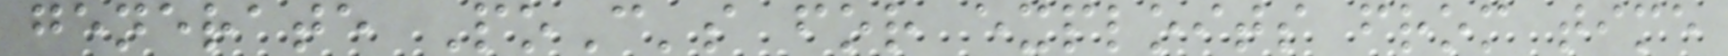generate PoC's for exploits from time
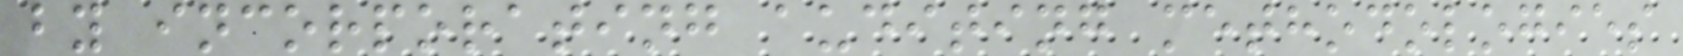by incorporating auditing methodologies
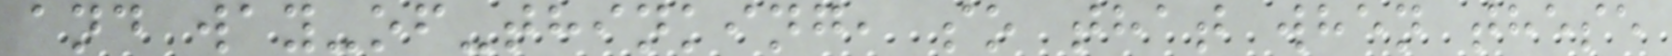and way-of-thinking, so that when these
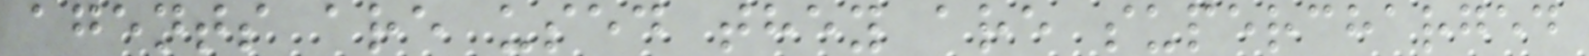agents are used they are supercharged
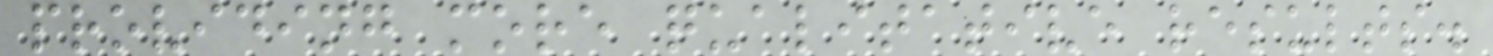providing more qualitative results.
